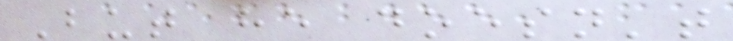But he doesn't
